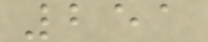251
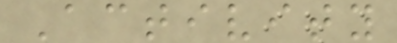Activity
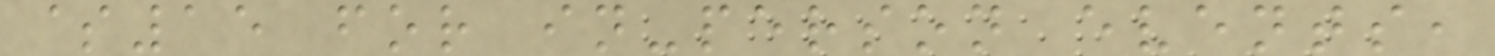$15 for in-person events,
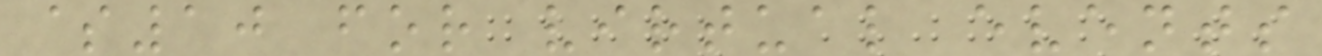$10 for virtual events
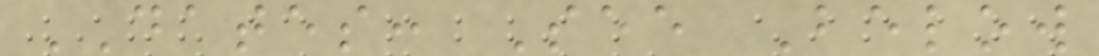DATES: See Below
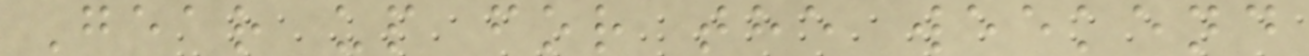Gear up for the weekend
